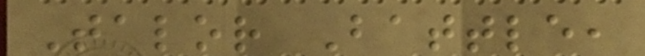Talor Battle,
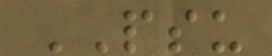PSU
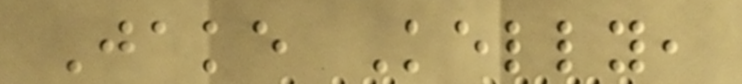Jake Kelly,
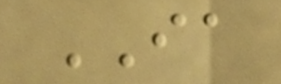IA
